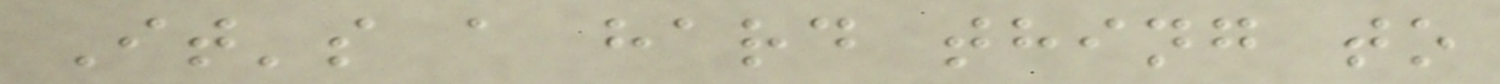It's a hard thing to
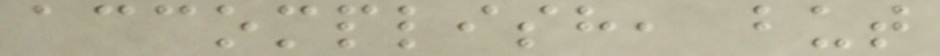accomplish, but
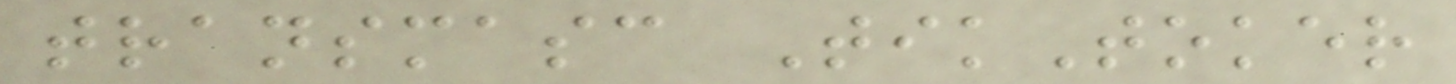transmasc TikToker
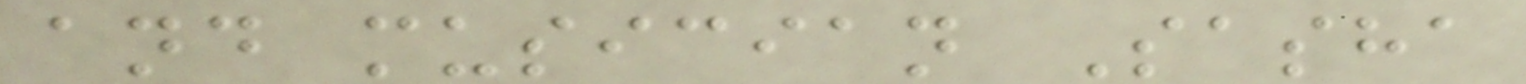and musician Sasha
